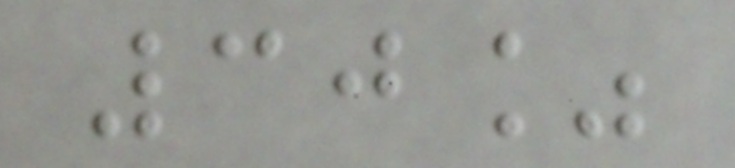30%
